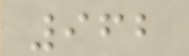962
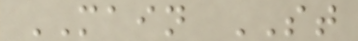MAIN ST
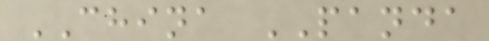CHINA PANDA
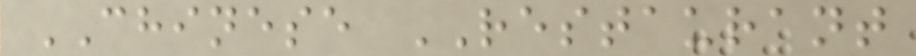CHINESE RESTAURANT
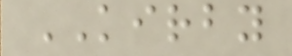KIRBY
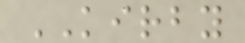KIRBY
